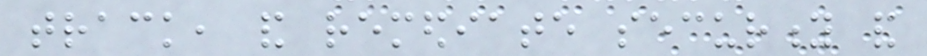track, and remediate security and
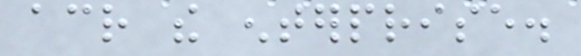across the enterprise.
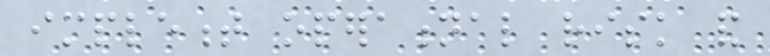implement operational risk and
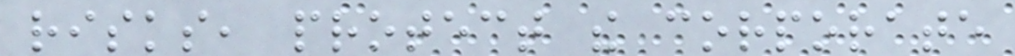risks, protect the corporate
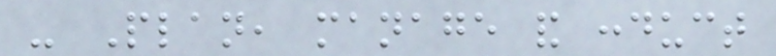- Plan, manage and conduct
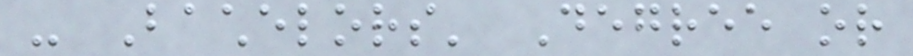- Bachelors' Degree or
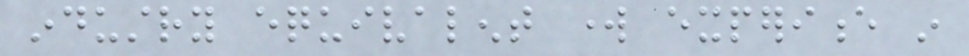industry equivalent work experience in
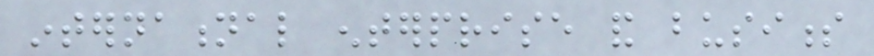international enterprise and business
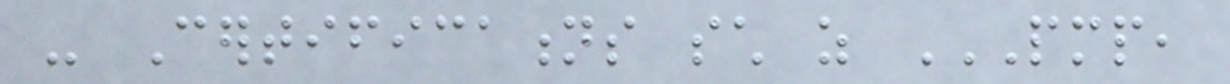- Certifications such as PMP,
